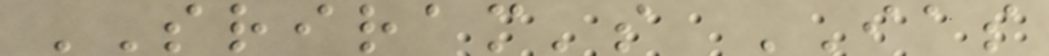SRIRAM's IAS
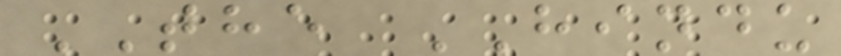THE HINDU
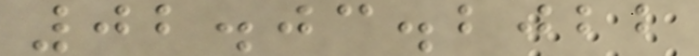02.03.2022
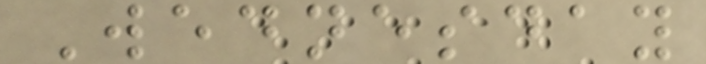Wednesday
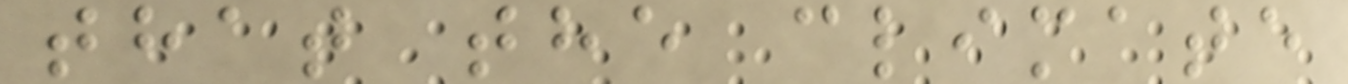that the climate
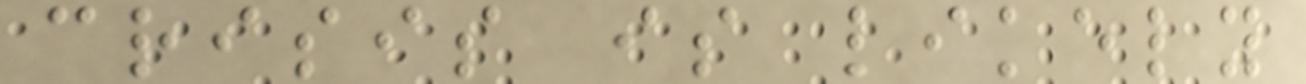crisis is likely
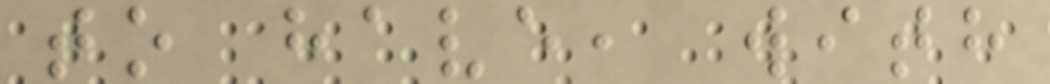to have, with
